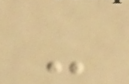-
